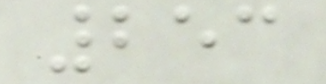253
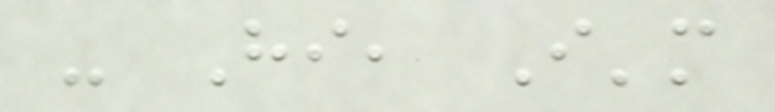- Hi, I'm
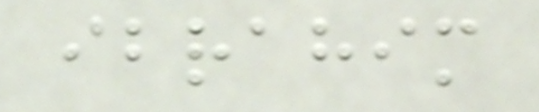ibrahim
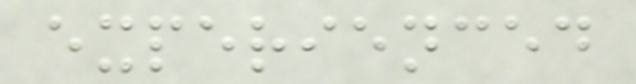experienced
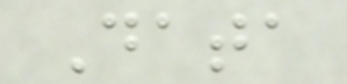Data
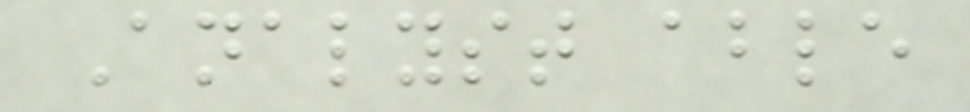Analyst able
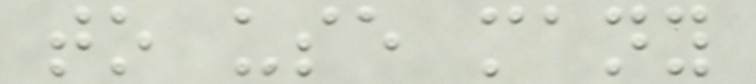to use many
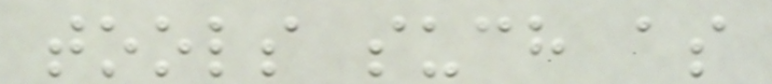tools such as
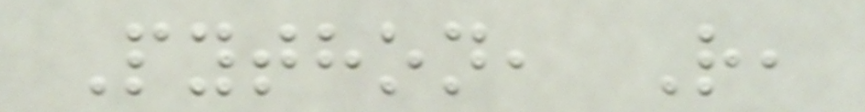Python, R,
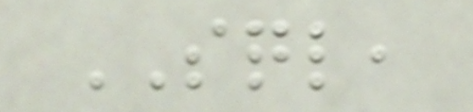SQL,
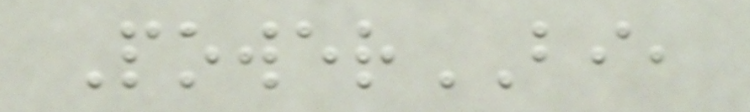PowerBI,
